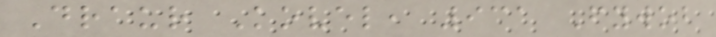Draur Kovel, 931 Fywob
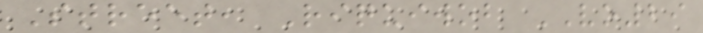Street, Riquiwob VO29
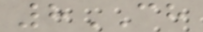8CH
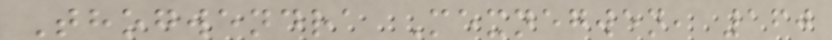Thogwendra Mexnegwen, 160
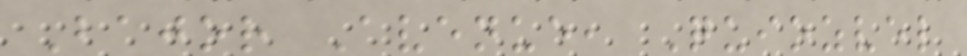Bajor Avenue, Quiozvel
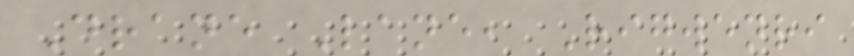Drane Lane, Rigwenri
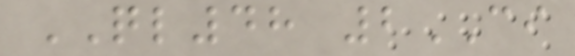QL48 2CI
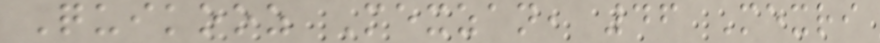Quikooz Mexzan, 46 Mexri
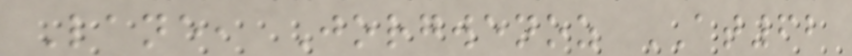Lane, Jorgwenoz AT62
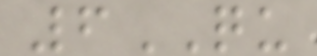6QU
